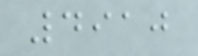4910
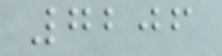7206
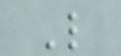L
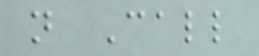n Call
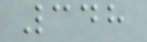348
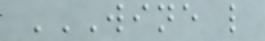WINE L
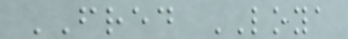FRED LOYA
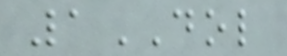1DOL
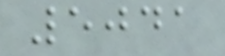5041
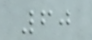60
